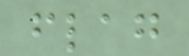flag
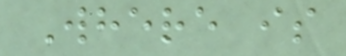Where is
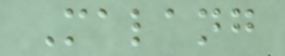Malang
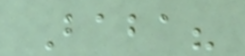Baba?
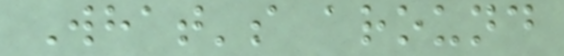What's around
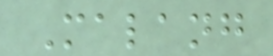Malang
